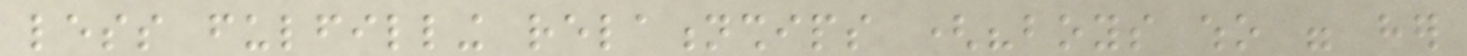less fulfilling relationships ("boys who were her
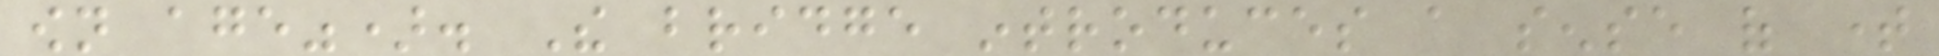own age"). The bridge introduces a sense of time
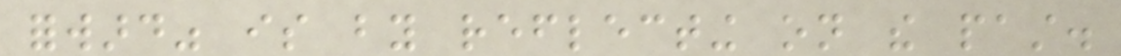forward" is by reflecting on the past.
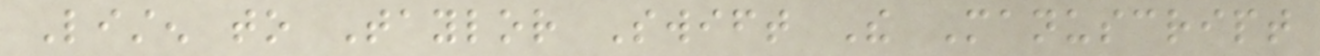Listen to Taylor Swift The Manuscript
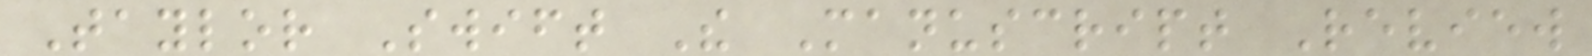Taylor Swift The Manuscript Review
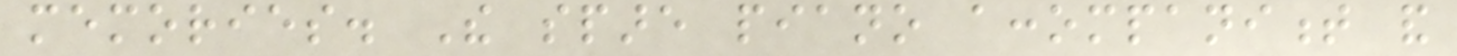memories. The spare piano accompaniment and
